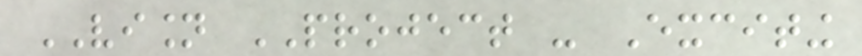VISION PROJECT - Exciting
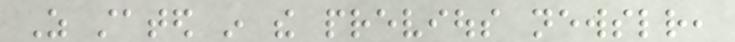As stated in the previous newsletter,
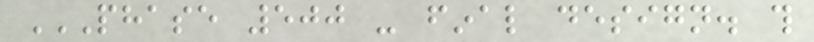PHASE 500 - FINAL DESIGN. THIS
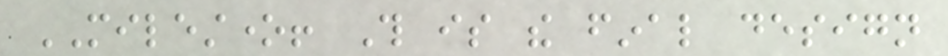MILESTONE! This is the final design
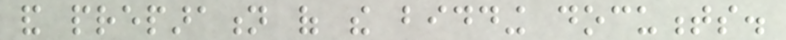and preparation of the bidding documents.
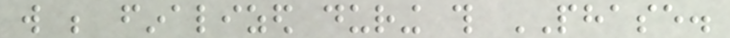will be finalized during this PHASE.
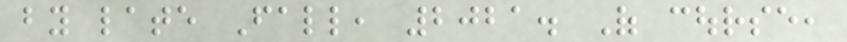by late Fall, 2021. Of course,
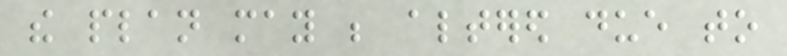the plan may be altered due to
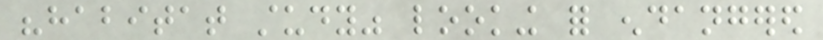"habitat study" looking for endangered
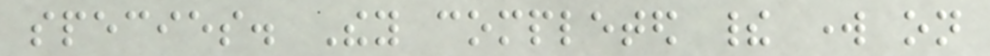species. They completed their work on
